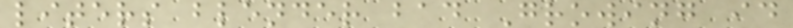liters blender bad Growing id
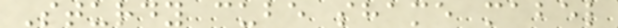Sturdy cube shame mabel
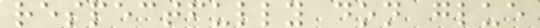respectfully don glue
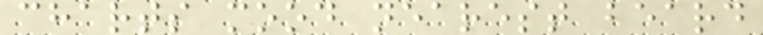charts mood nearest beard
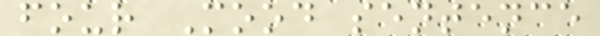four Mood sentence
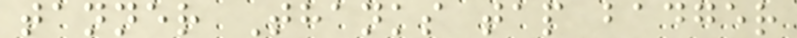tanner Thanks tap badger
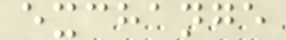exchange
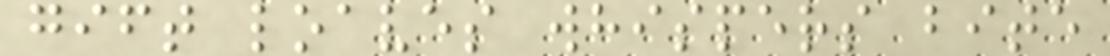gift loaves whispers bite
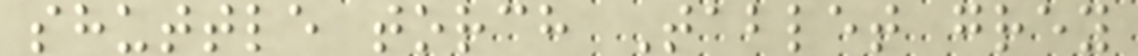shuttle torch Tablet grey
